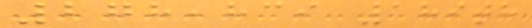278,839 189th
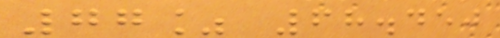77% 68.450
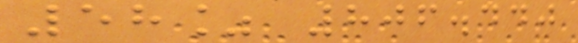58% 806.440
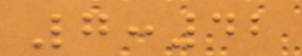7:42
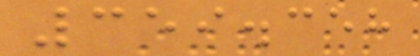359.358
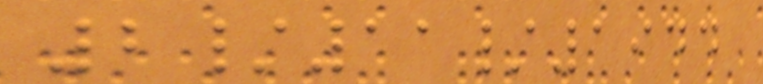2/11/1944
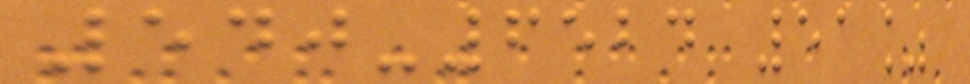540-6524 51%
